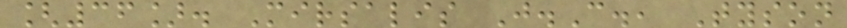[36]. Mirsalis J.C., Tyson
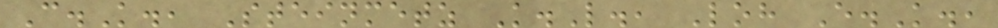C.K., Steinmetz K.L., Loh E.K.,
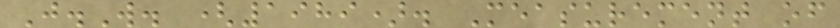J.W. (1989). Measurement of
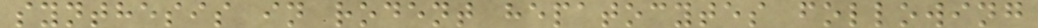synthesis in rodent hepatocytes following
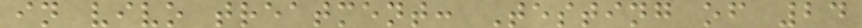in vivo treatment: Testing of 24
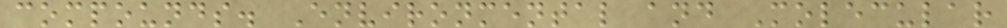compounds. Environmental and Molecular
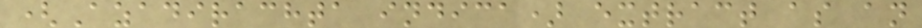(Azadirachta indica) extract as an
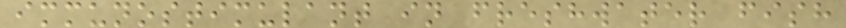immunostimulant in freshwater fish
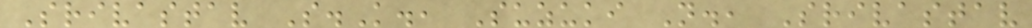Srivastav S.K., Suzuki N., Srivastav
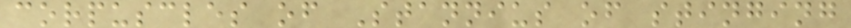corpuscles of Stannius of stinging
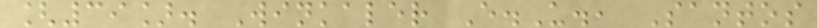[39]. Winkaler E.U., Santos
